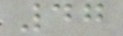47
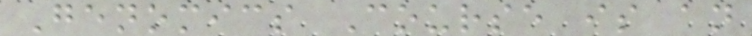Genomics Course is an
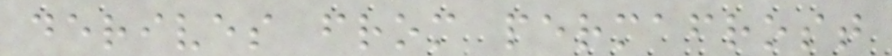derives from permafrost
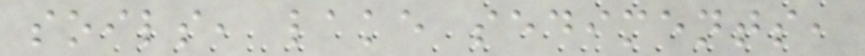soils, lake sediments,
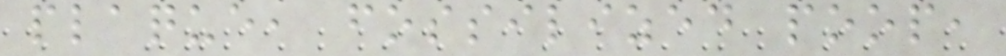plaque, fossilized poop,
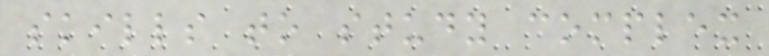skills to study complex
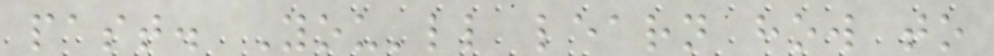past. You'll learn how to
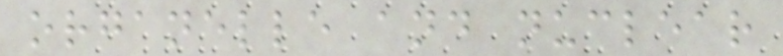organelle and nuclear
